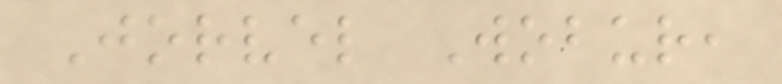Jorvel Wobur,
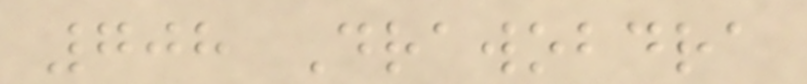708 Drawobdra
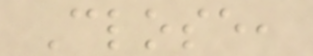Close,
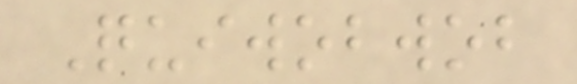Quiwobwob
